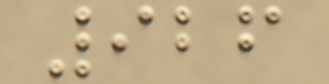926
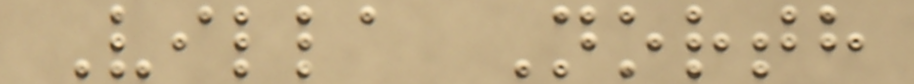Villa North
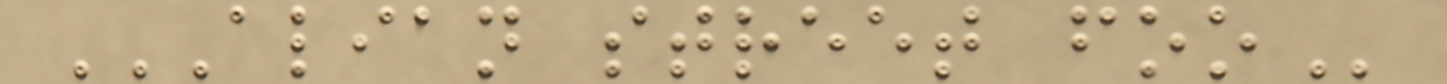ALIAN STREET FOO
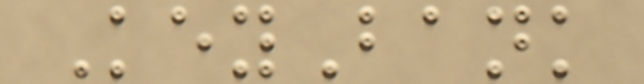KeyBank
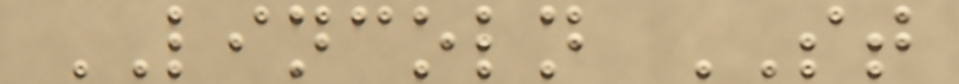LINCOLN ST
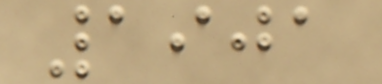1901
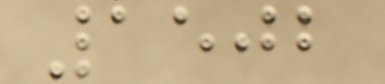1502
